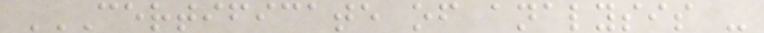CERTIFICATE OF ANALYSIS -
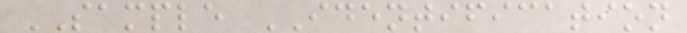SAMPLE IDENTIFICATION
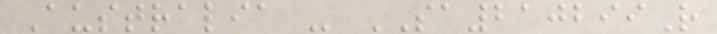Australia - SA210299R
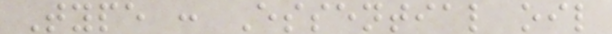Type : Essential oil
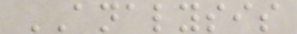ANALYSIS
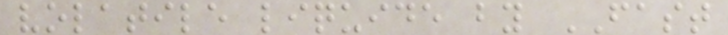volatile liquide by FAST
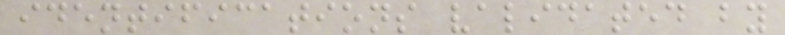identifications validated by
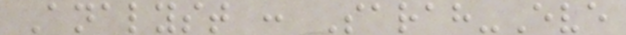Analyst : Sarah-Eve
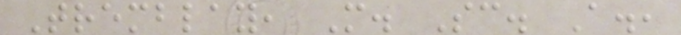Tremblay, M. Sc. A.,
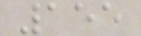155
